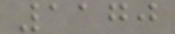1170
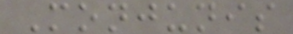Monjunis
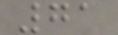71
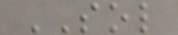SOL
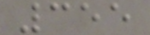355
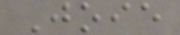Joie
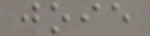joie
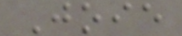Joie
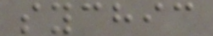sychic
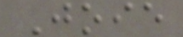Joie
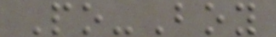Po-Boy
